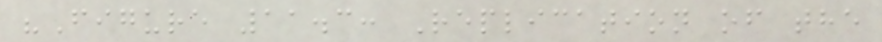"Figure 11.3: Replication of the
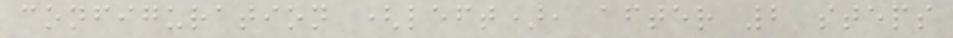configuration (left), after 2 steps
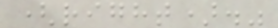(right)."
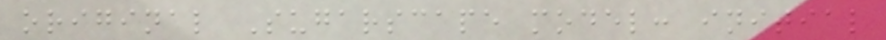original Sugarscape model: initial
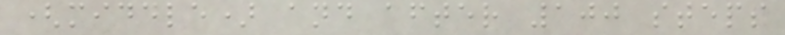(middle) and after 100 steps
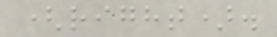(right).
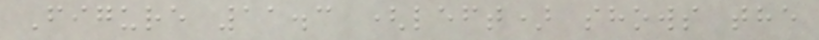Figure 11.3 (left) shows the
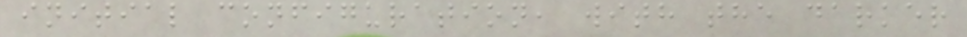initial configuration, with the darker
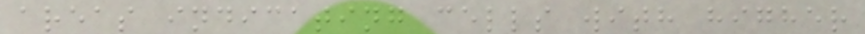areas indicating cells with higher
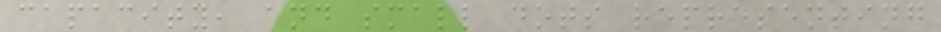capacity, and small dots representing
